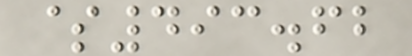$493.62
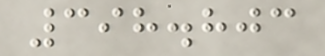398.803
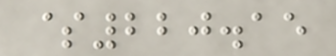$220.15
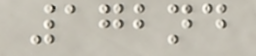172nd
